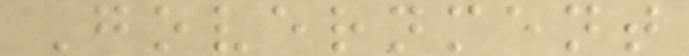Government
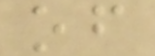of
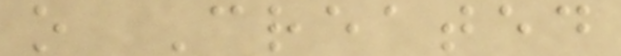o Created
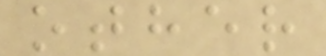other
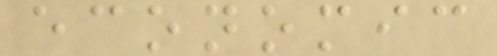economic
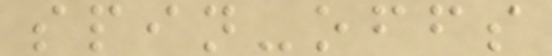spin-offs
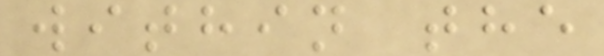within the
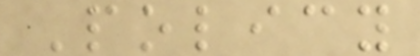Policy
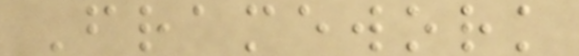Framework
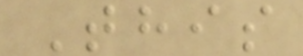This
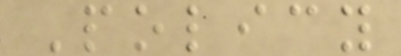Policy
